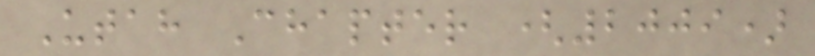Utah Chapter (2009)
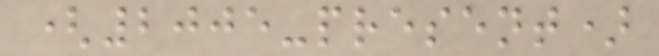(2005-present)
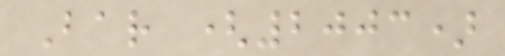Bar (2003)
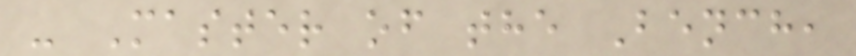- Master of the Bench,
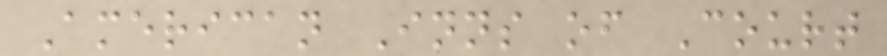American Inns of Court
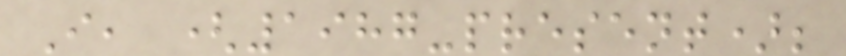I, (1987-present);
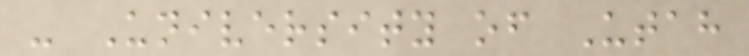- University of Utah
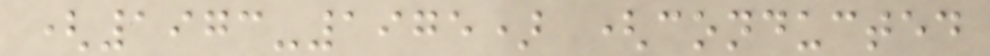(1973-1975) (conducted
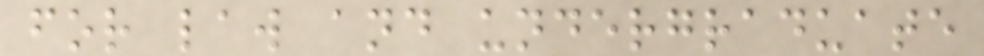for law and undergraduate
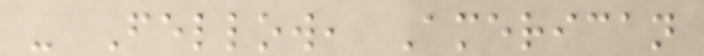- Fellow, American
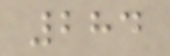284
